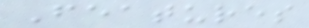Features
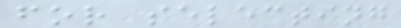for selecting
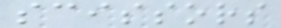scissors
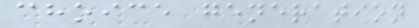choice generation
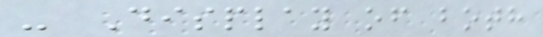- Display of both
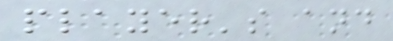player's and
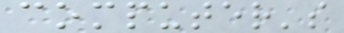computer's
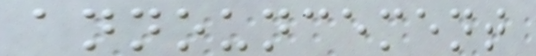announcement
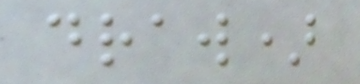draw)
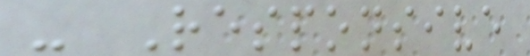- Responsive
